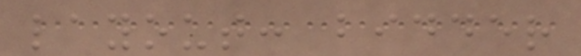layout: bidder
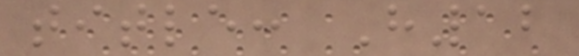title: H12
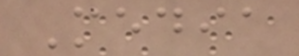Media
